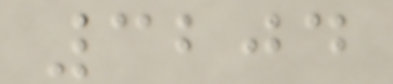3204
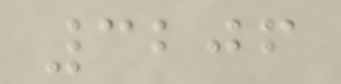3206
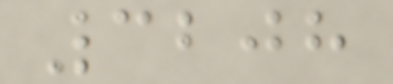3208
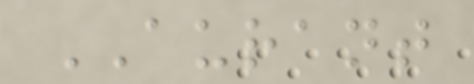AURANT
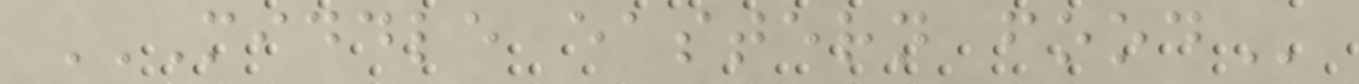MIDDLE EASTERN FOOD
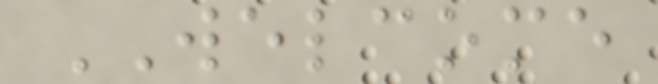WELCOME
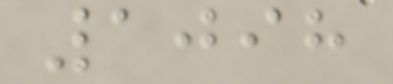1098
